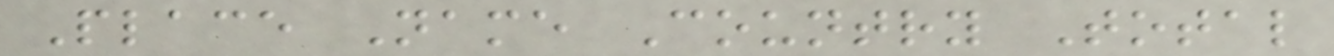Place Name Country Total
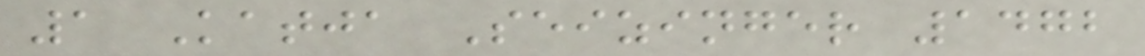1 Katja Seizinger 1472
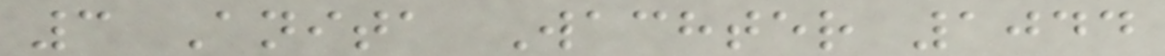3 Anita Wachter 1044
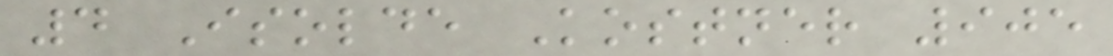4 Isolde Kostner 905
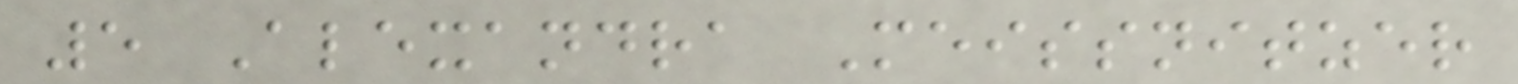5 Alexandra Meissnitzer
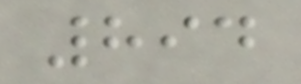894
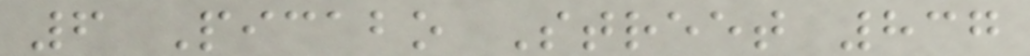6 Picabo Street 837
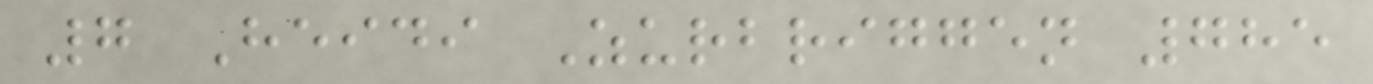7 Heidi Zurbriggen 785
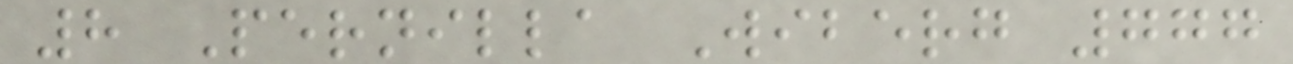8 Pernilla Wiberg 777
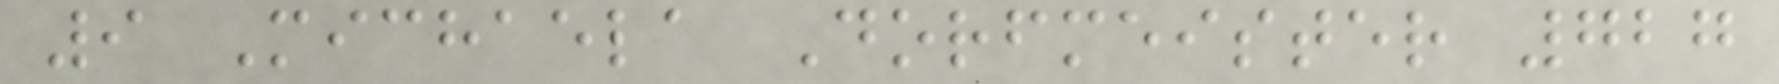9 Michaela Dorfmeister 727
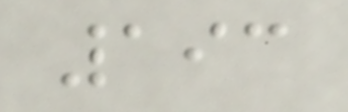193
